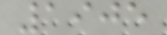1905
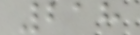218
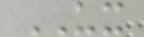UX
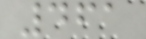461
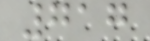717
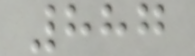887
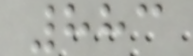883
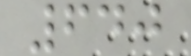640
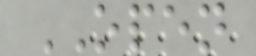OPEN
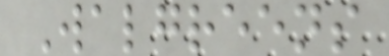Walgreens
